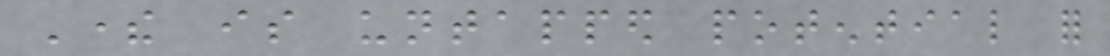There is untapped potential for
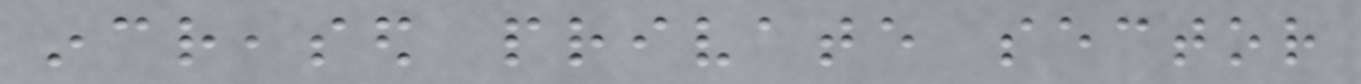increased private sector
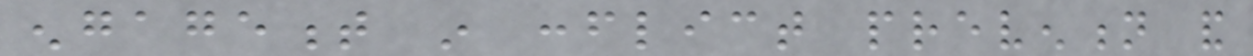engagement in conflict prevention and
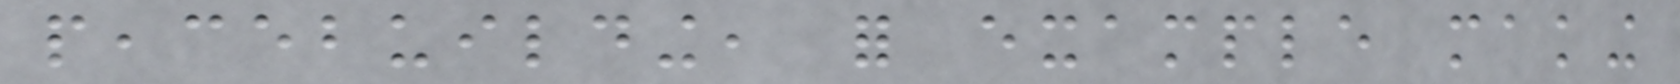peacebuilding, for example making
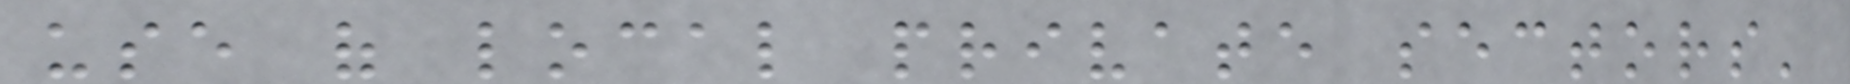use of local private sectors'
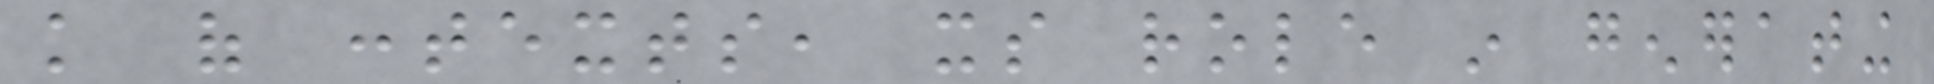knowledge of contexts, its role in generating
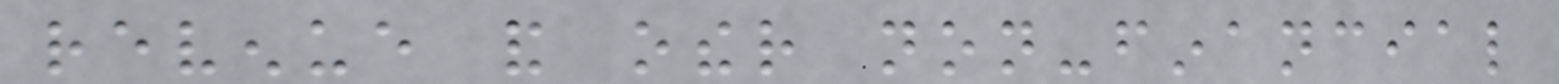revenue and other non-financial
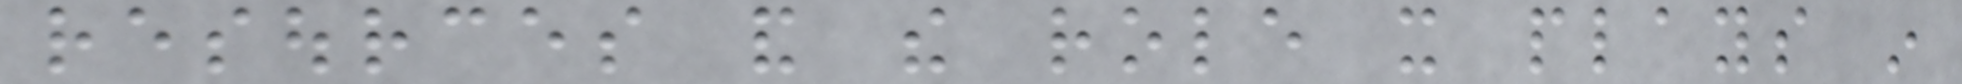resources and the role it plays in
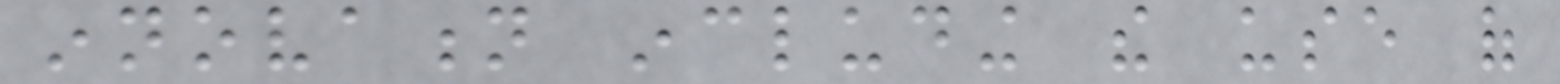innovation including the use of
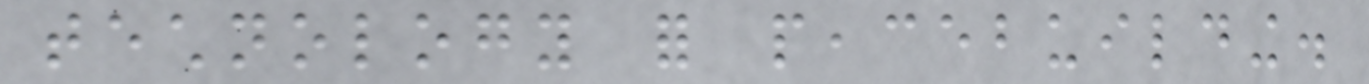technology for peacebuilding.
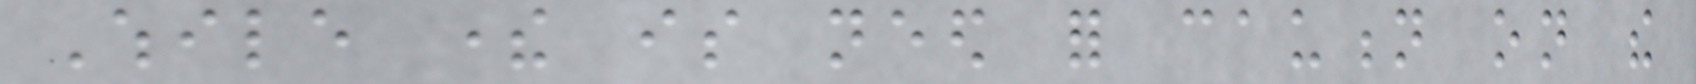While there is need for caution on the
